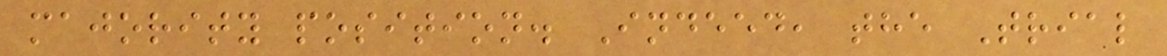majority position. Indeed, the Trial
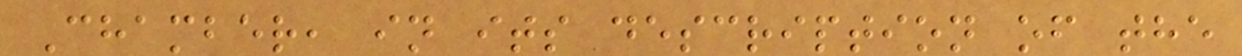Chamber, in its description of the
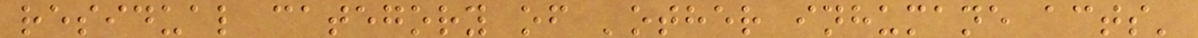residual category of 'other inhumane acts'
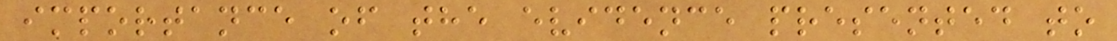importance of the evidence presented to
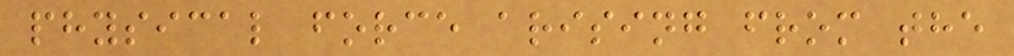physical force arising from the
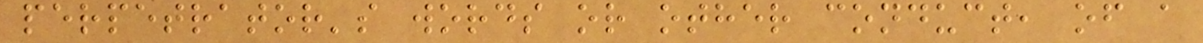perpetrator's words or other conduct, of a
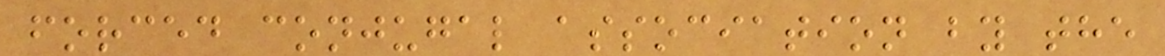forced conjugal association by the
